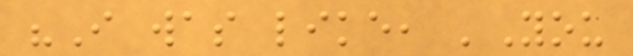"I was like, 'You
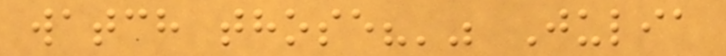watch those?'" Julia
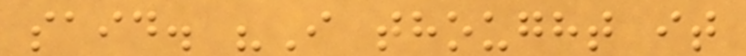said. "I thought it
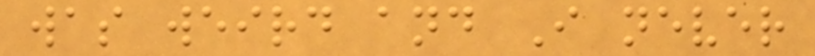was weird and I never
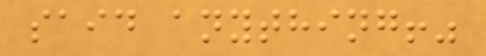said anything!"
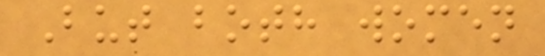But both women
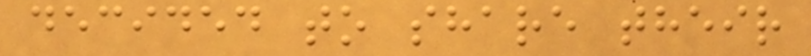decided to share their
